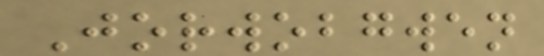Jorwobgwen
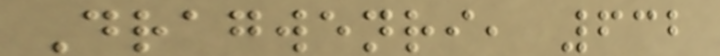Dragwenri, 632
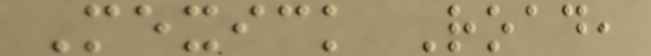Mexick Road,
